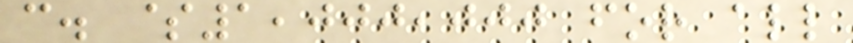c. $1,000,000 for all
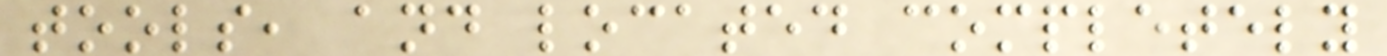tools, and located completely
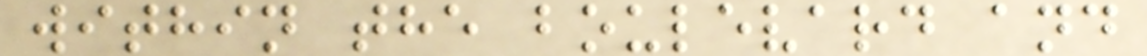within the boulevard and
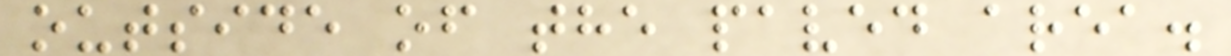outside of the paved area.
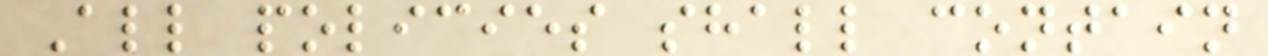All policies shall contain
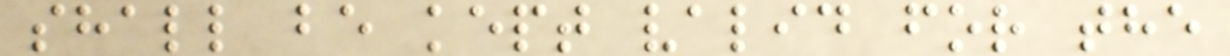shall be kept valid for the
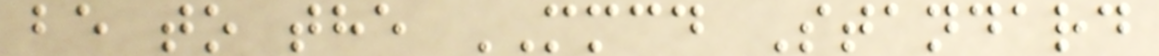be to the MMCD Standard
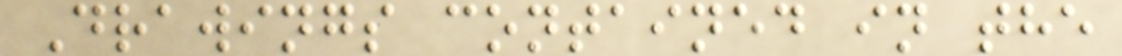Drawings contained in the
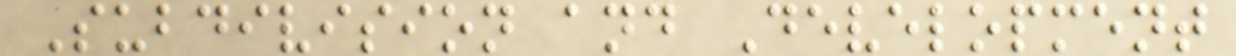Subdivision and Development
